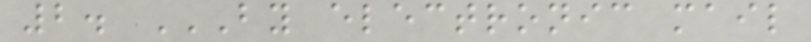2. BY ELECTRONIC MAIL
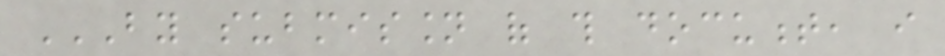BY SUBMISSION OF THIS DOCUMENT, I
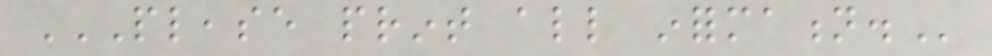PLEASE PRINT ALL INFORMATION.
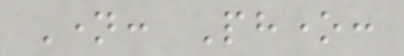Name: Phone:
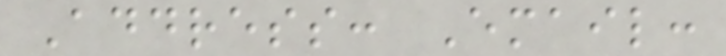Address: Email:
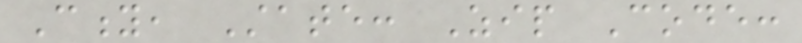City, State: Zip Code:
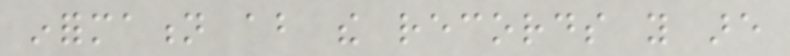information about the records you are
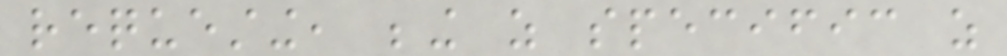requesting, being as specific as
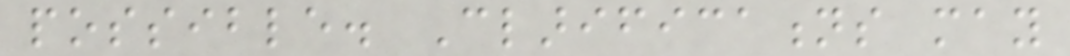possible. Clarifications may
